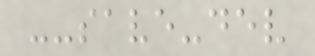--save-dev
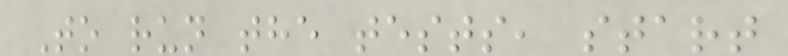To run the tests, start
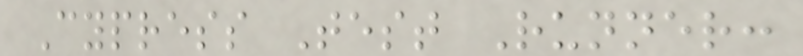Cypress Test Runner:
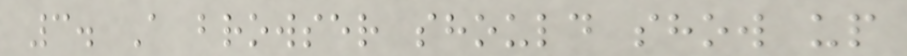3. A browser should show up
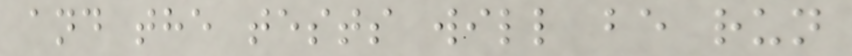and the tests will be run
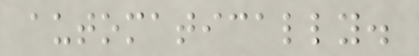automatically.
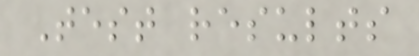Test results
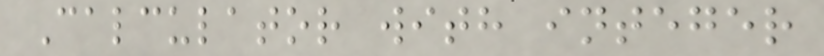Calculator with integer
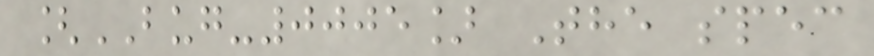[BUG-0005] The spec
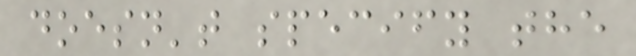doesn't specify the
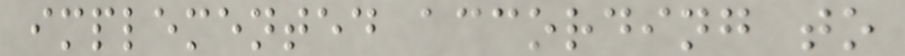implemented according to
